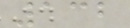132
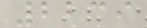2239
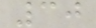30
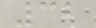32
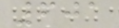601
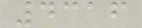4316
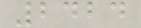2424
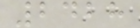2428
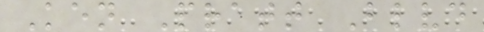Ken Pratt Blvd
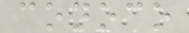conoco
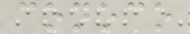conoco
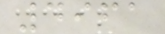4961
